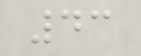43
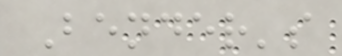Bender's
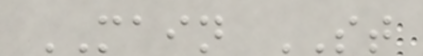MAIN ST
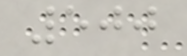500
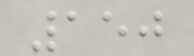150
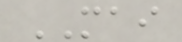MAI
